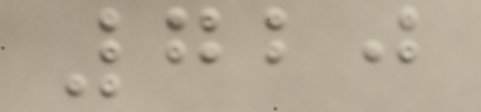720
